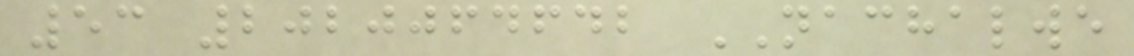53 2020064642 NACHALWE
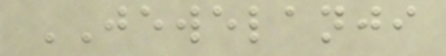JEWELANJI
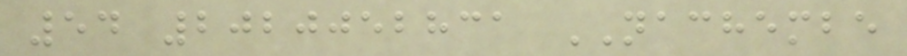54 2020052831 NACHEMBE
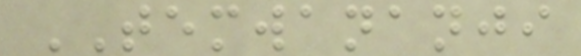TEMWANANJI
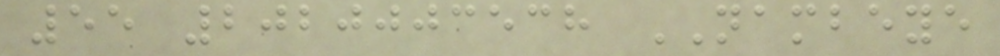55 2020003538 NAMBEYE
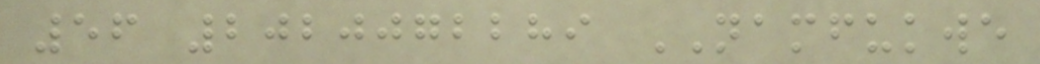56 2020072289 NAMFUKWE
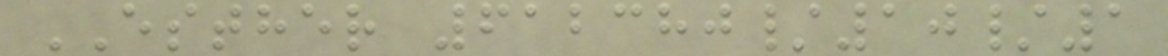ESTHER 612380/10/1
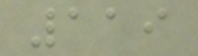119
